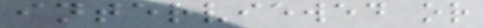interviewed or
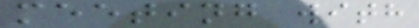meeting with
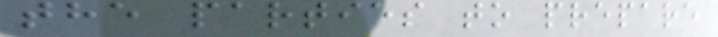the parties to prepare
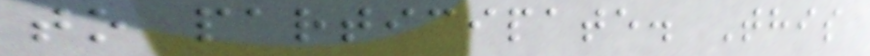to participate. This
